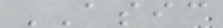ASIC
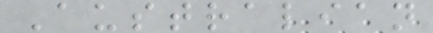Australian
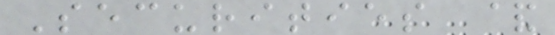Securities &
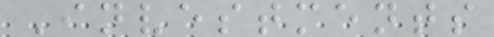Investments
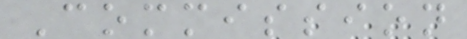Commission
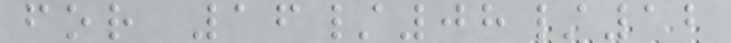for 16/08/12
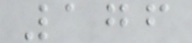176
